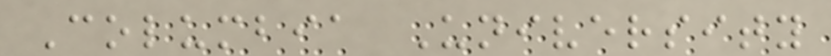Columbia University
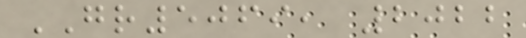GR5069, 2022
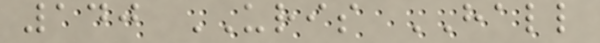140 URIS HALL
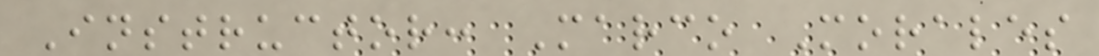Instructor: Marco Morales
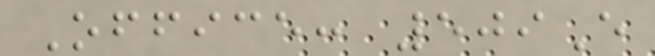Office: 509E
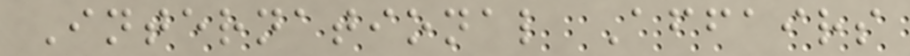International Affairs
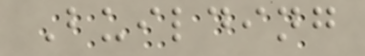Building
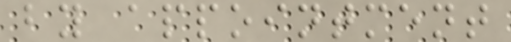by appointment
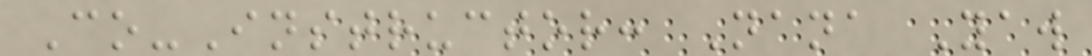Co-Instructor: Nana Yaw
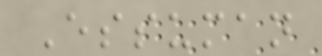Essuman
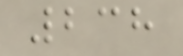238
